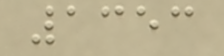1353
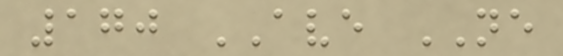170 AVE NE
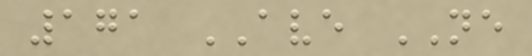171 AVE NE
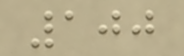100
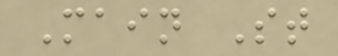Main St
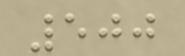500
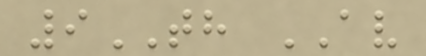9TH AV
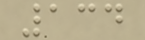134
